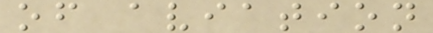of aviation
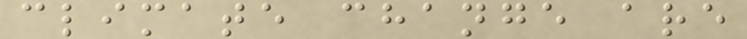climate change are
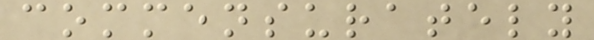commensurately
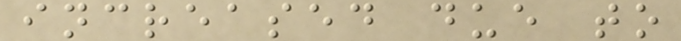increased due to
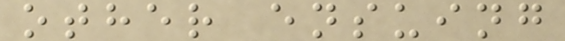other ensuing
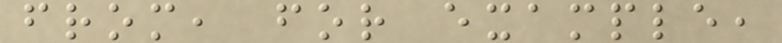from, for example,
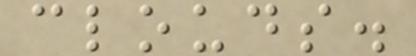clouds.
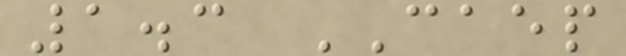1.3 CAEP
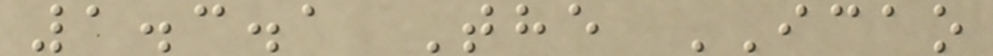1.3.1 The ICAO
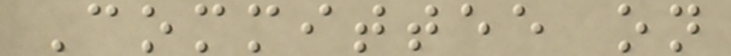Committee on
